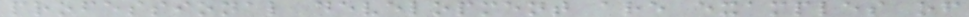professional development are examples of
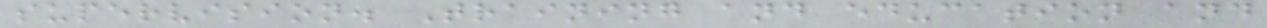supervision. Training and education and
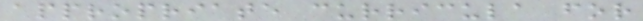appropriate curricula for
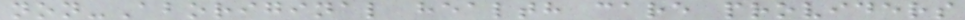non-Aboriginal health care providers
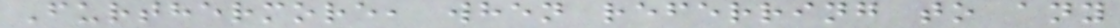Furthermore, when referring to any
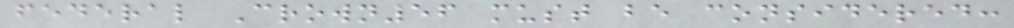federal Crown56 must be considered:
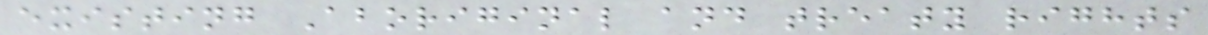existing Aboriginal and treaty rights
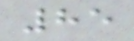85
